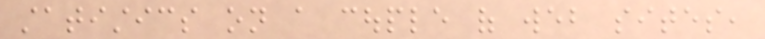statistics on a couple of web sites,
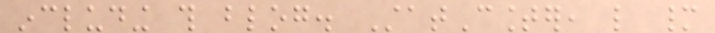including this blog. StatCounter, like many
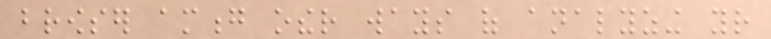browser among other ways of analyzing your
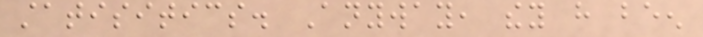statisitics. Anyway, they have been
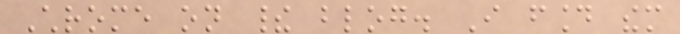Chrome on their blog. I found them
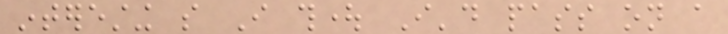interesting so I thought I'd pass on a
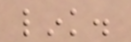link.
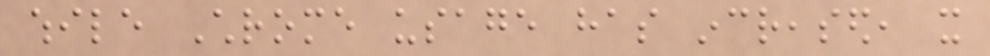while Chrome usage has increased, it
